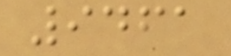9461
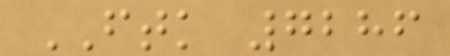FTK 7286
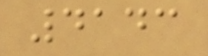4143
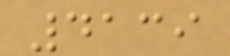4139
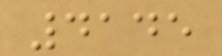4145
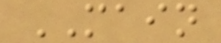MAIN
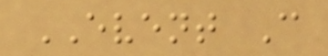EVENT C
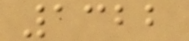1322
